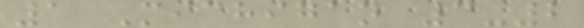1 Michigan 3-2
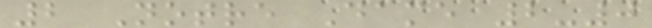2 Notre Dame 2-0
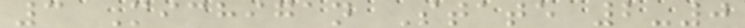3 Michigan State 2-0
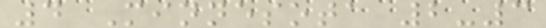4 Minnesota 2-3
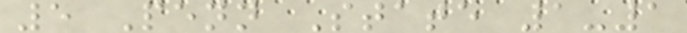5 Penn State 1-1
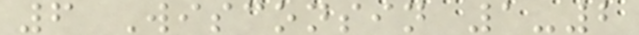6 Wisconsin 1-2
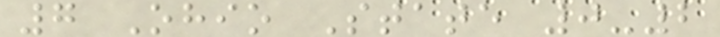7 Ohio State 0-2
